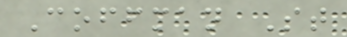Coffman St
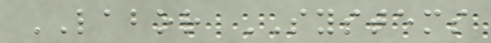LABOR SYSTEMS
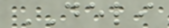DELI
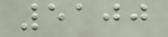5100
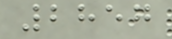2857
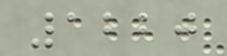1220
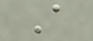A
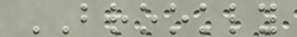BROOKLY
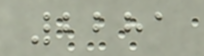2281
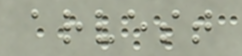arvest
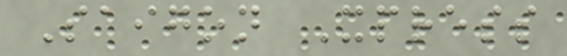Saigon Xpress
